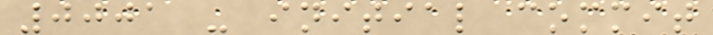0001 - initial commit
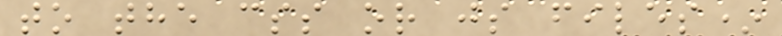to the css or js files*
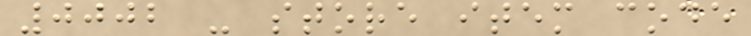0002 - store item code
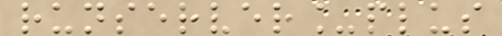runserver_plus
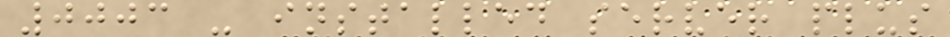0003 - installed server plus
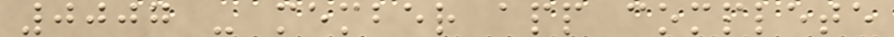0007 - member app complete
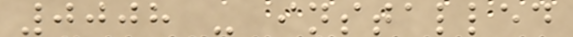0008 - installed
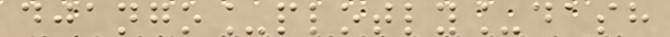django_plotly_dash
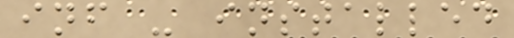inf - installed
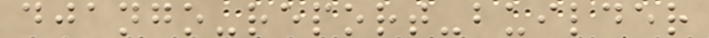django-report-builder
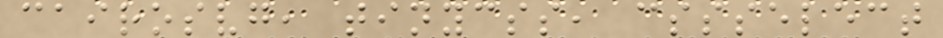cairosvg, tinycss, cssselect
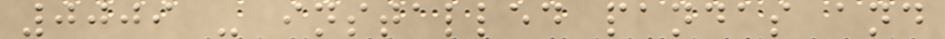0009 - installed pandas and
